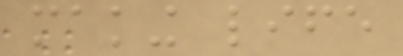making life
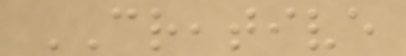CREATIVE
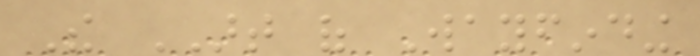The ART of Wayfinding
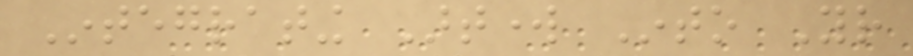Integrating Artwork Into Your
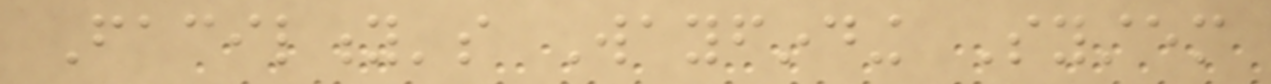Facility's Wayfinding System
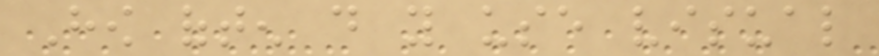How often do you use visual
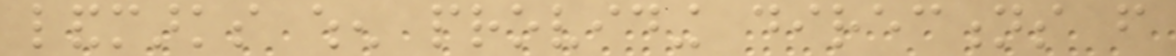landmarks when providing directions from
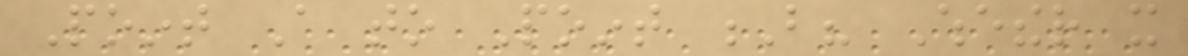Point A to Point B? Whether it
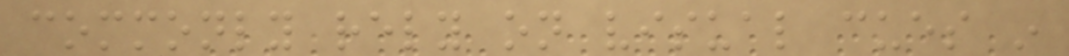commonly rely on visual cues in
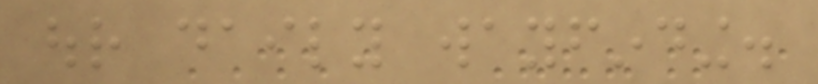our daily wayfinding.
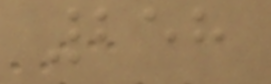258
